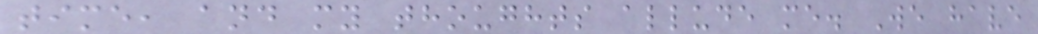time, and my thoughts allude me. We have
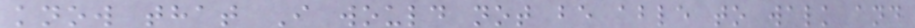know that I would not be able to walk and
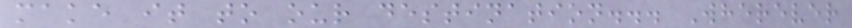make it to our destination... Wherever
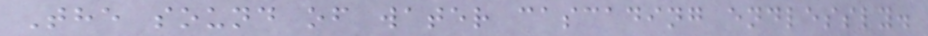The sound of water cascading endlessly.
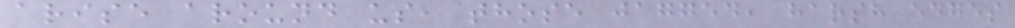arise around us, those jagged, harsh edges
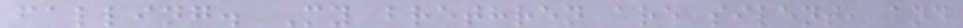falling. My brethren are silent, and
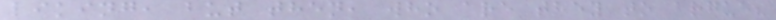liking, but then, who are they to argue?
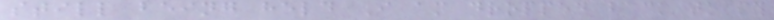still being held I am dropped back to my
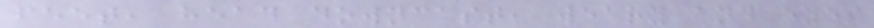feet, head downcast, weary and eyes
